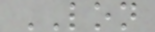LON
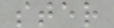ster
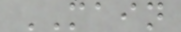MAIN
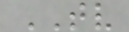TV
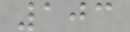103
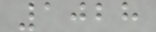1028
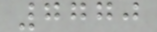7770
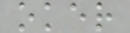oker
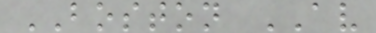BOSTON AV
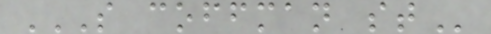S COFFMAN ST
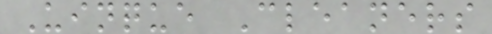Uinque Cleaners
